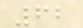62
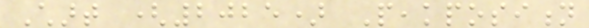Chart (2025) Peakposition
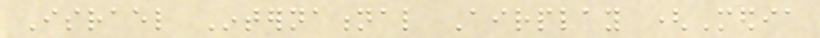Israel International Airplay (Media
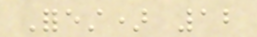Forest) 12
